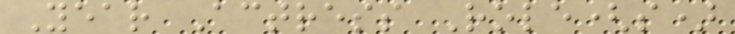Year Actress Role(s)
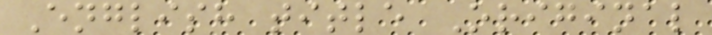English title Original
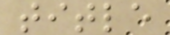title
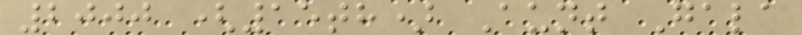2000 (15th) Aunt Gala
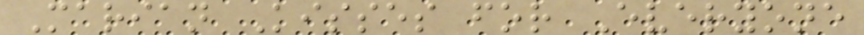Marian Kisses for Everyone
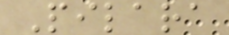Pilara
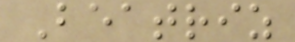Beatriz
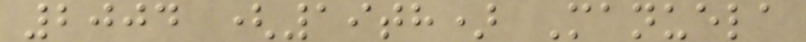2004 (19th) Manuela
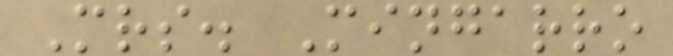Mrs. Mingarro
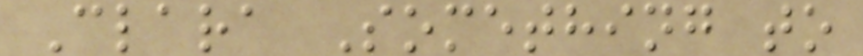Clara Something to
